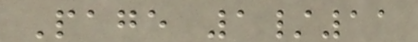Page 1/11
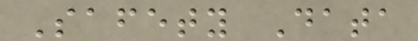Safety Data
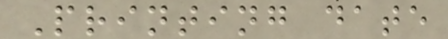Printing date
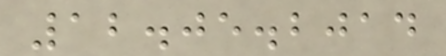12.05.2014
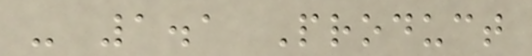- 1.1 Product
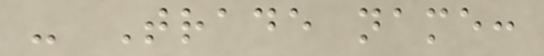- Trade name:
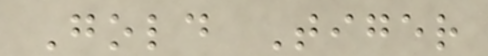Gold Tiger
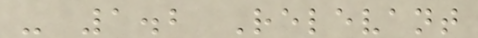- 1.2 Relevant
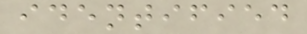identified
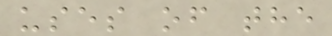uses of the
